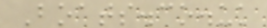Boats.co.uk
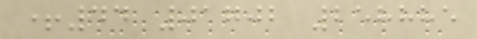+44 01702 258885
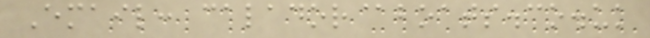Email: calador@boats.co.uk
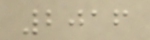2016
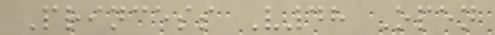Princess V48 Open
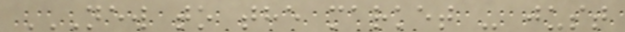NEW TO THE MARKET - JUST
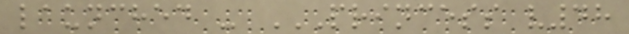launched - PRINCESS V48
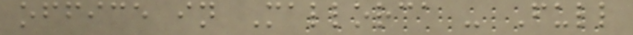office in Mallorca - Full
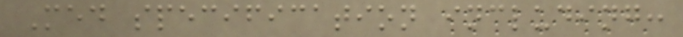Med specification including:
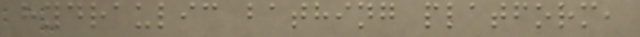hydraulic bathing platform,
